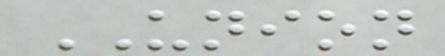UNION
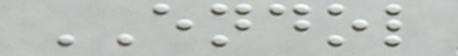ENDOL
